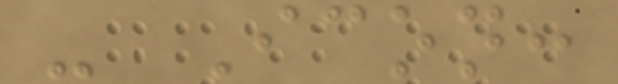- Icon:
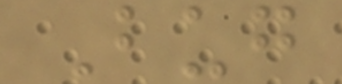Bug
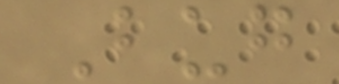Bug
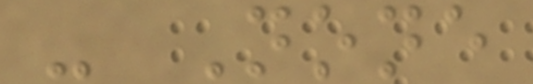- None
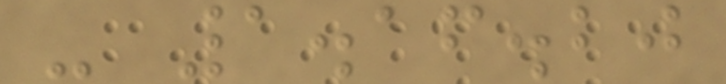- 1.16.20
